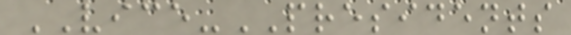VICE-PRESIDENTS
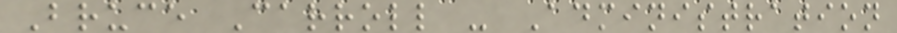Bruce Carroll - Administration
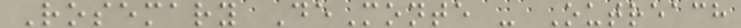Rosemary DeMonte - Outreach
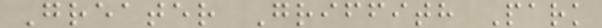Greater Griffith Park
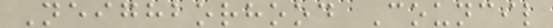Neighborhood Council
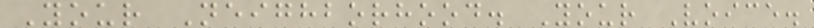Your Neighborhood. Your Voice.
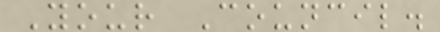Your Council.
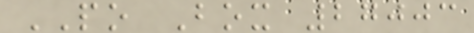PO Box 27003
